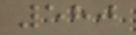580
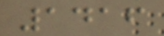1416
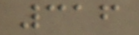316
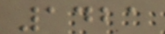1421
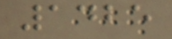1425
